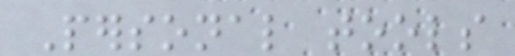Personal tools
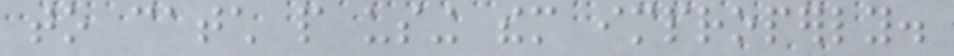to catch people using them improperly.
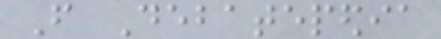From Debatepedia
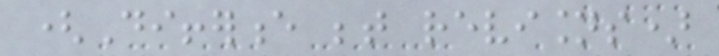(Difference between revisions)
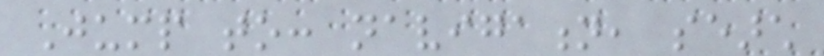Jump to: navigation, search
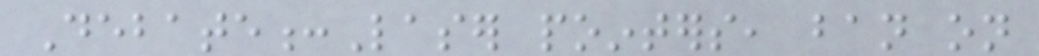Debate:Laser pointers, ban on
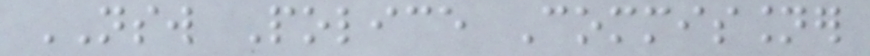NSW Police Commissioner
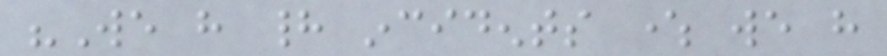"We have had incidents where we have
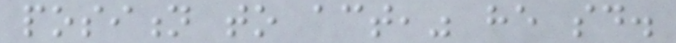position to act," he said.
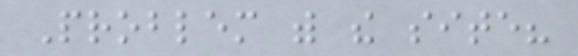Problem with the site?
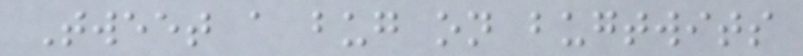Tweet a bug on bugtwits
